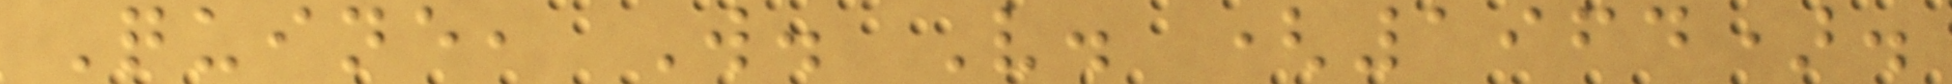Quine, W. V. (1964).
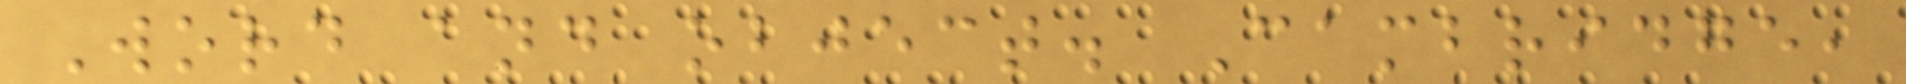Word and object. Cambridge,
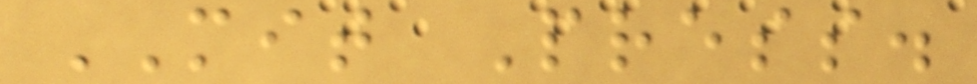MIT Press.
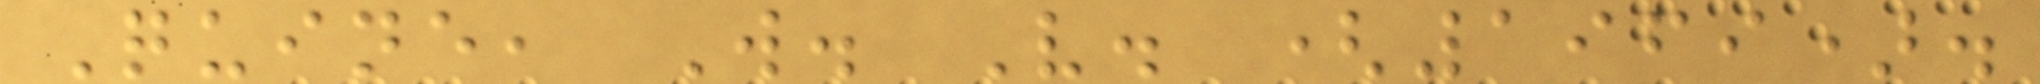Quine, W. V. (1969).
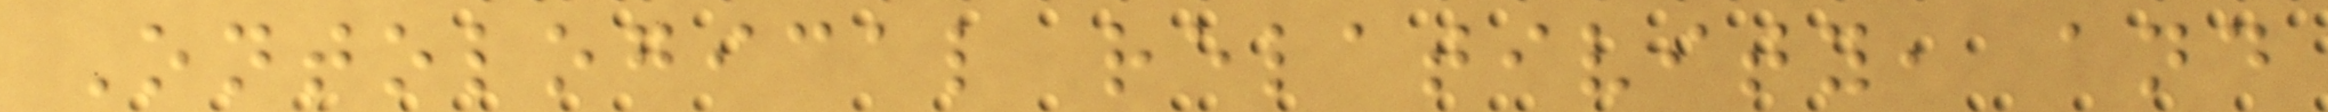Ontological relativity, and
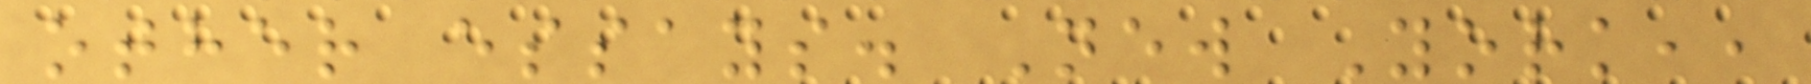other essays. New York,,
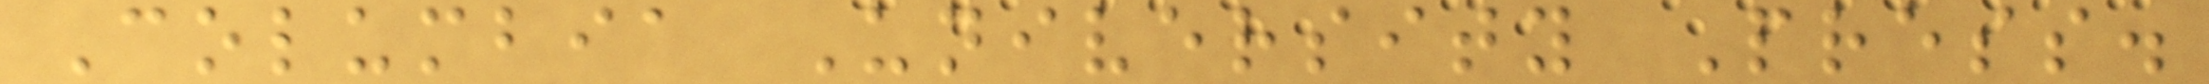Columbia University Press.
